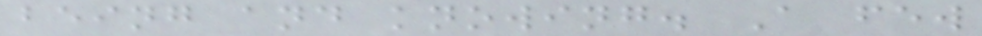being and knowing. A few
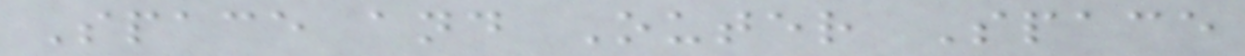Space and Outer Space
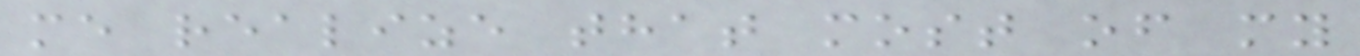me realize that most of my
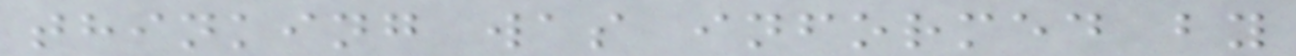thinking was informed by
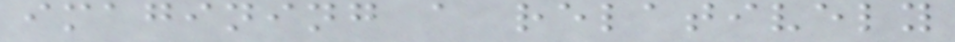imagining a relatively
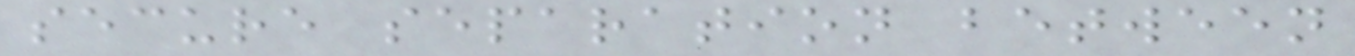secure separation between
